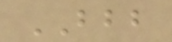BBB
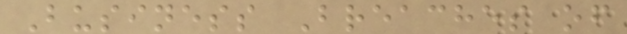Business Breaches of
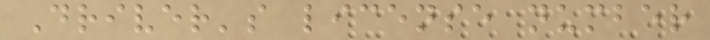Driver's license number
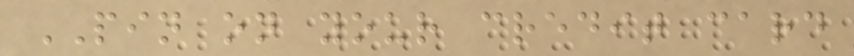PIN on your credit card
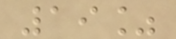19%
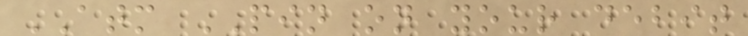ATM PIN on your debit
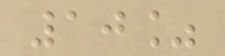10%
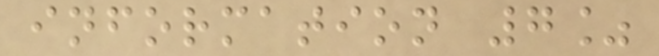information 7%
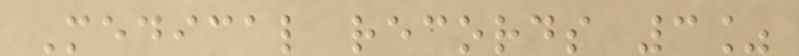Medical records 3%
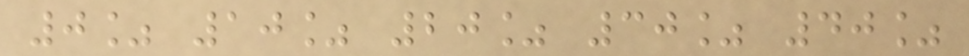0% 10% 20% 30% 40%
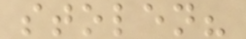stolen?
